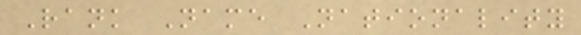Rank Name Nationality
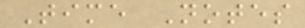Time Notes
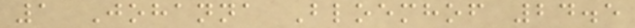1 Johanna Bloemhof 24.5
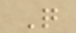Q
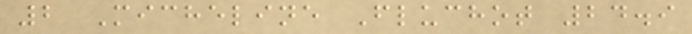2 Micheline Fluchot 24.9
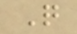Q
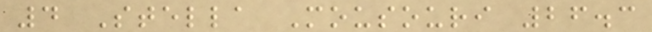4 Stella Mousouri 26.3
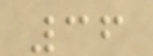36
